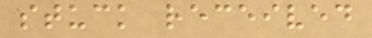stuck received
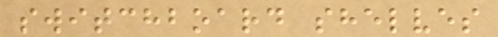switchboard shelves
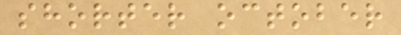shorter october
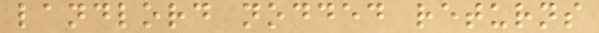landlord nodded returns
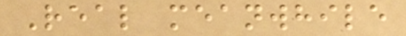Real meanwhile
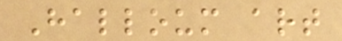Halloum art
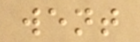went
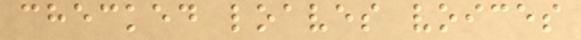checked loaves voices
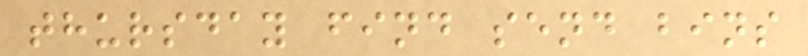thursday find send bins
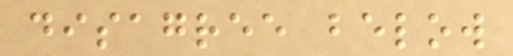disagree below
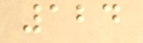124
